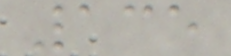135
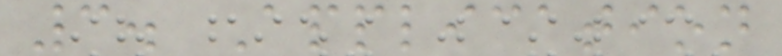3. Application
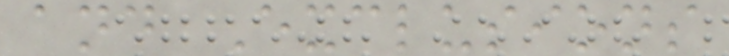and Exclusions
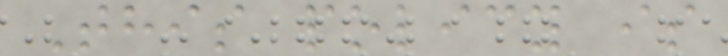This policy is
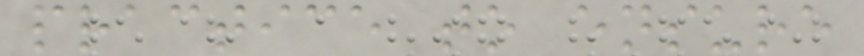practice to ensure
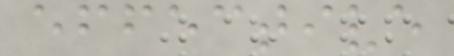effective
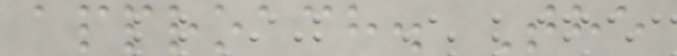approach. The
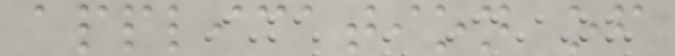application of
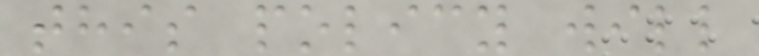this policy will
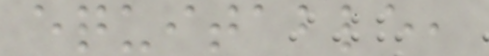equitable,
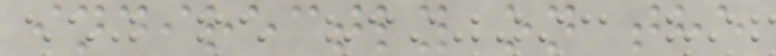indirectly on the
